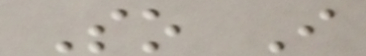So I
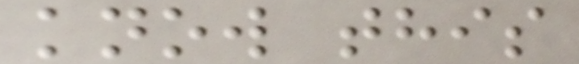know this
